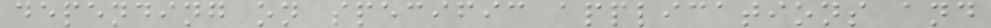depending on specific applications and
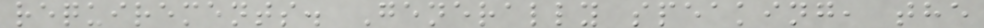requirements. Generally speaking, the
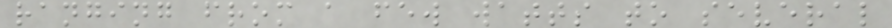ranging from a few watts to several
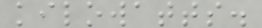kilowatts.
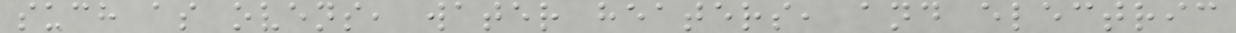such as ovens, water heaters, and electric
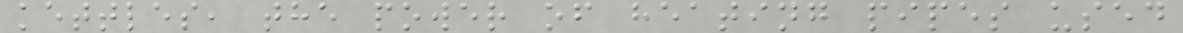kettles, the power of heating pipes used
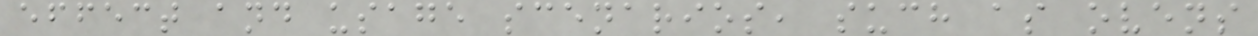effect and usage scenarios, such as ovens
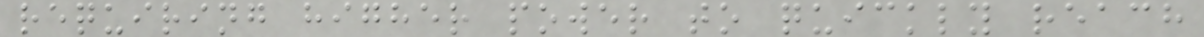requiring higher power to quickly reach
